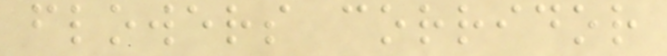flowers corridor
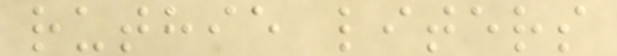ruthie liters
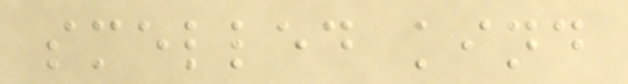smelled kind
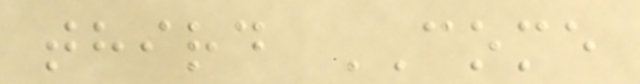third COME
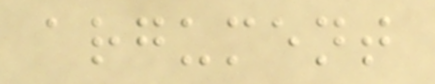argument
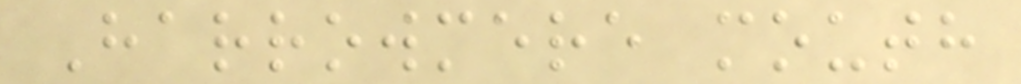Harrowmere mouth
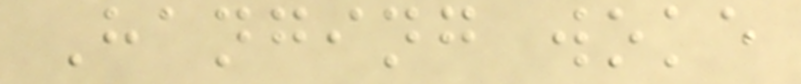Hanging woke
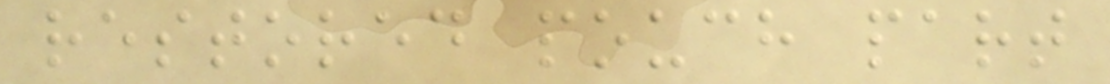restored pouch part
